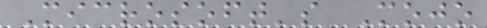Microsoft's Mojo
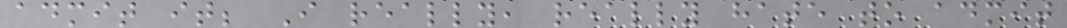admit it; I really, really hate to admit
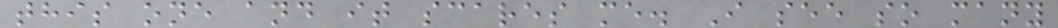this one and it scares me. I see so many
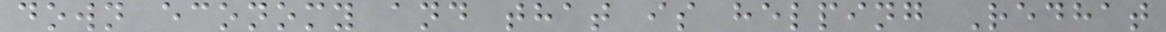down economy and that is helping Redhat
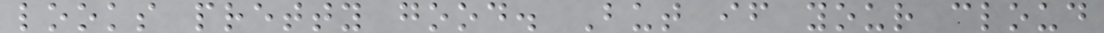looks pretty good. But if your cloud
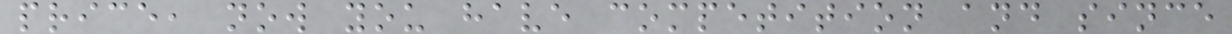price, now you have competition and since
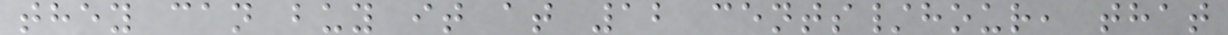they can buy it at 12 cents/hour, that
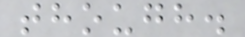though.
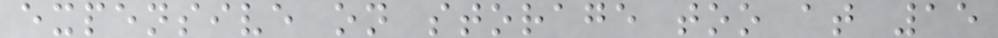expensive on storage too at 15
